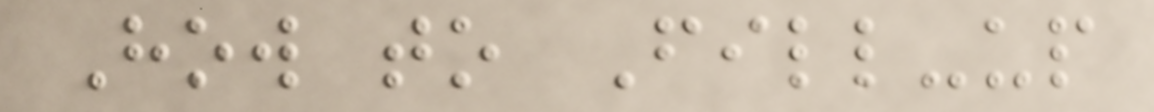How to Fill-up
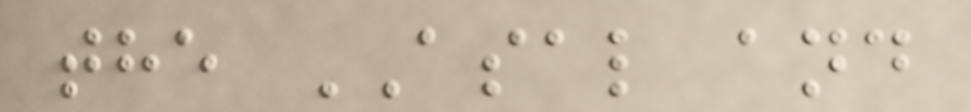the ASAL and
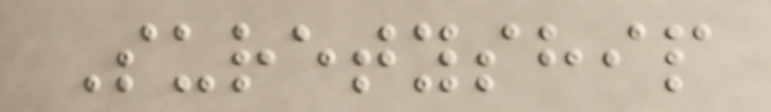Suretyship
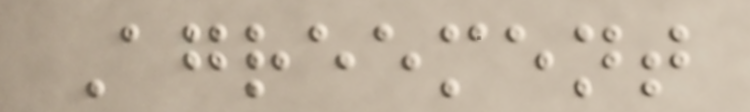Agreement
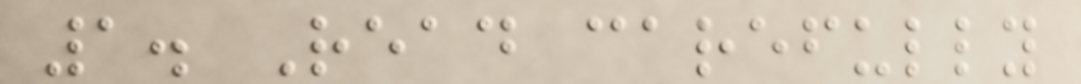1. Read carefully
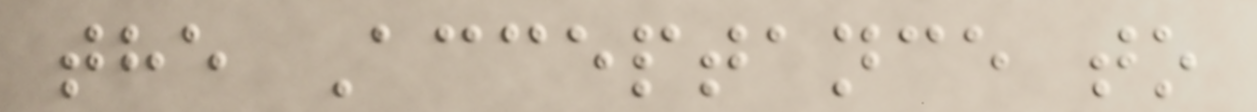the Acceptance to
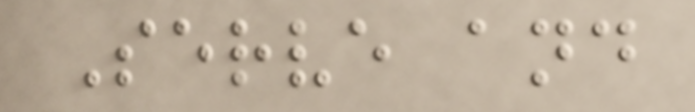Serve and
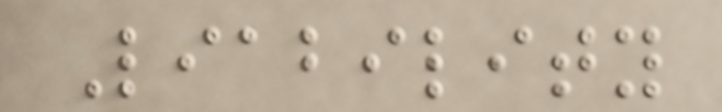Liability
